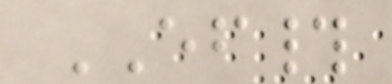EF#
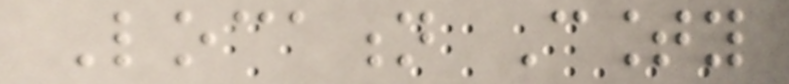Location County
